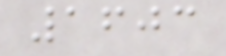1603
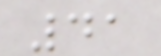41
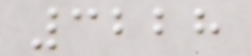3228
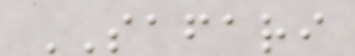SAFARI
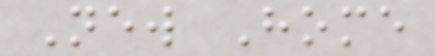New Home
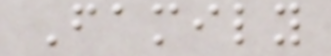Family
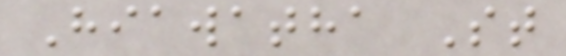Hiawatha St
